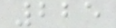225
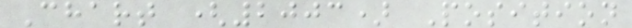Chart (2003) Position
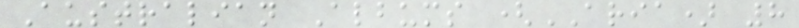Australian Albums (ARIA) 8
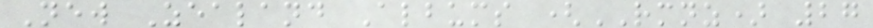New Zealand Albums (RMNZ) 27
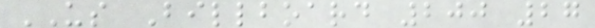US Billboard 200 27
